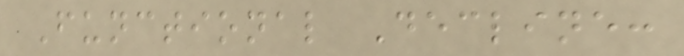Functional Decline:
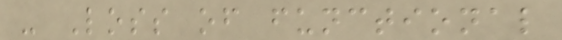- Loss of functional
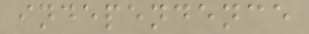independence
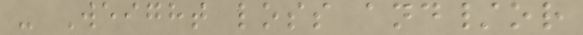- Weight loss and/or
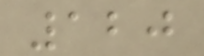120
